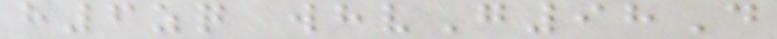h6zq whvG98D
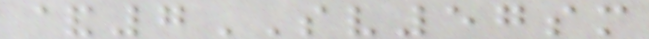&7SV57sm
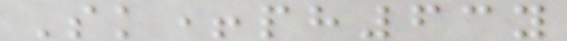Sk+ph63y
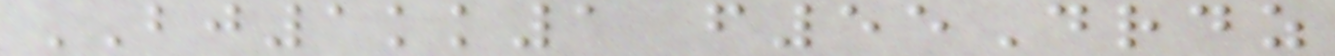BJ1kk1 f55Drdz
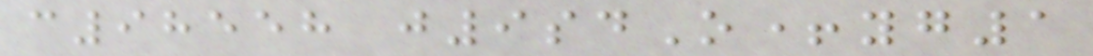c98558 j9sdO+yg1
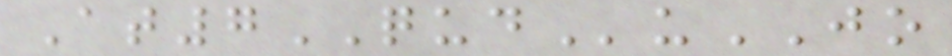At7QUDuJO
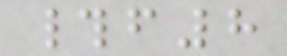#f8
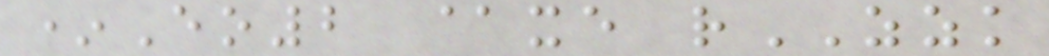*Eo2 @xe rZZK
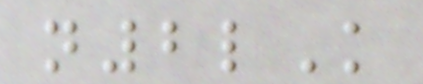n2lK
